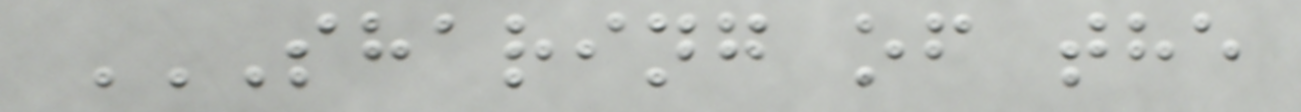SHARING OF THE
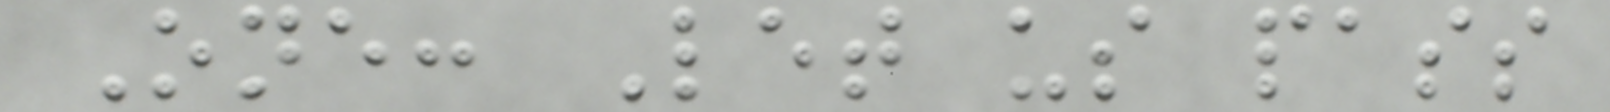One: Let us pass
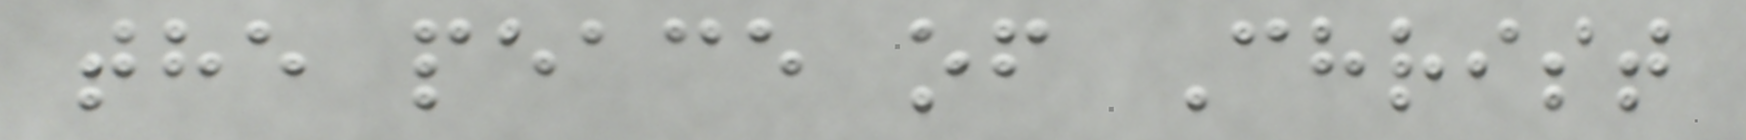the peace of Christ
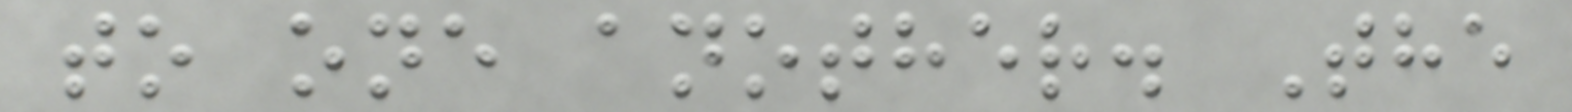to one another. The
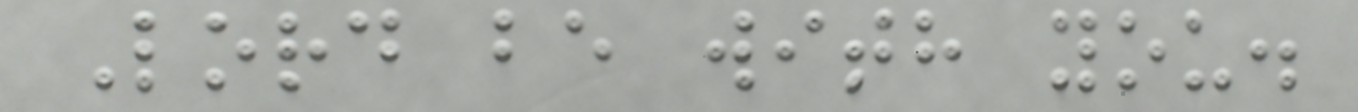Lord be with you.
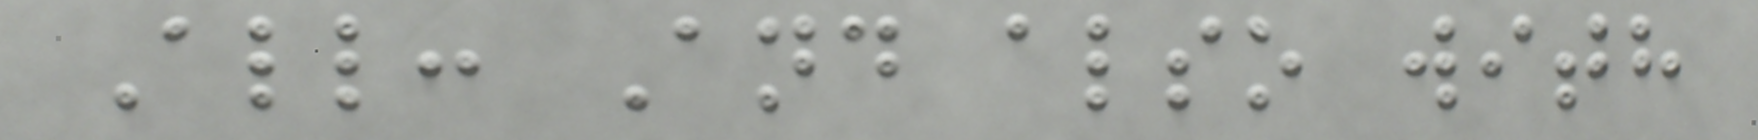All: And also with
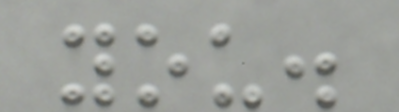you.
